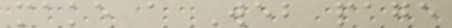make a Web page
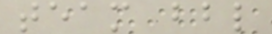team bbl
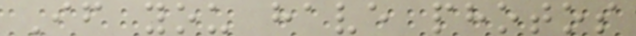If you have photos
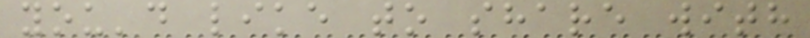you'd like to share with
